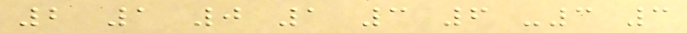2 1 0 1 3 6 -3 3
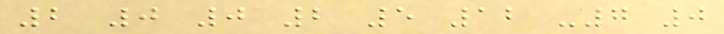2 0 0 2 5 12 -7 0
